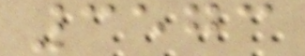3573
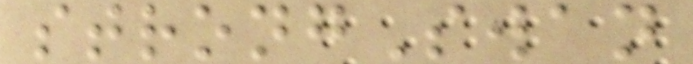strongSwan
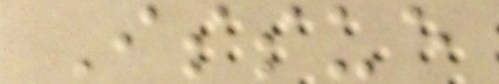Issue
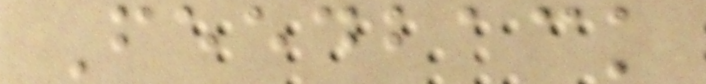Feedback
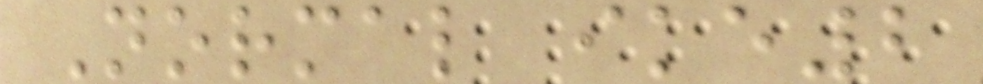Normal ike2
